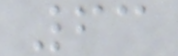63
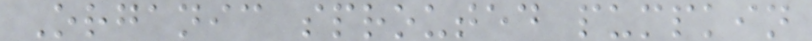Organic sprouted pumpkin
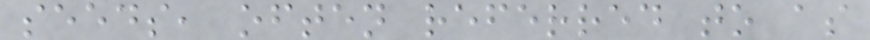seeds, often referred to as
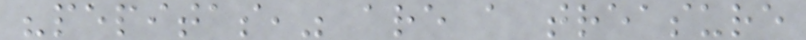"pepitas," are a treasure
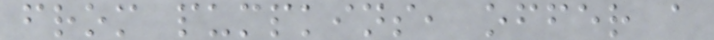from pumpkins, offer a
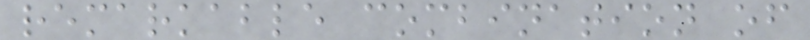remarkable combination of
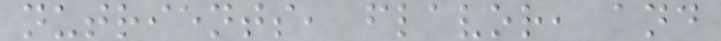nutrients, flavor, and
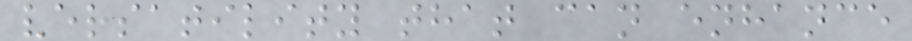versatility that can enhance
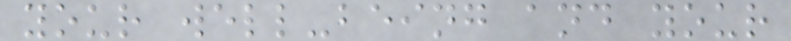your well-being and your
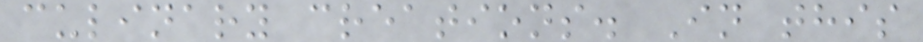culinary creations. In this
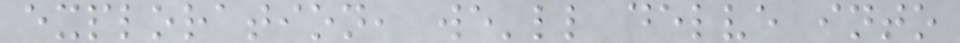exploration, we'll delve into
